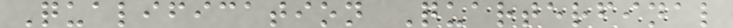Qualification Quarterfinal
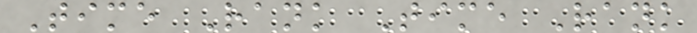Time Rank Time Rank
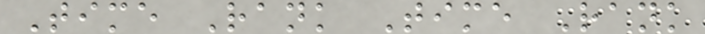Time Rank Time Rank
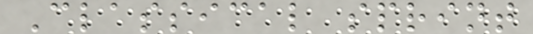Classical sprint
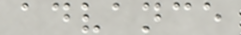advance
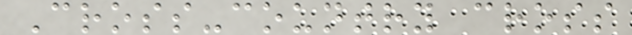Cross-country cross
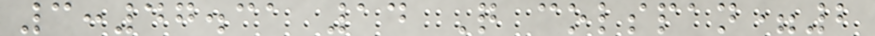3:47.31 14 Q colspan=2
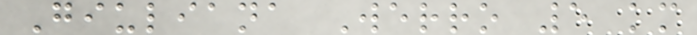Giuliana Werro 5 km
